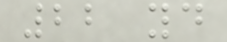22 yd
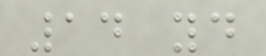14 yd
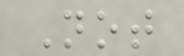Not
